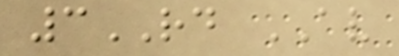3RD AV
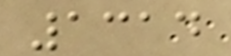1314
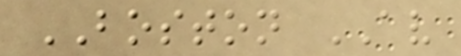BOSTON AV
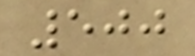500
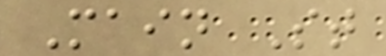Main St
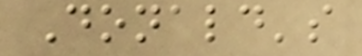Donald's
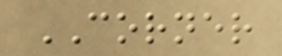CORNER
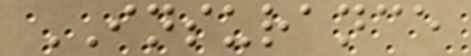INSURANCE
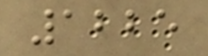1225
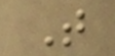T
